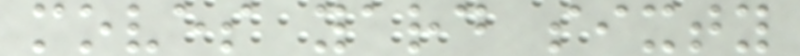moves yard sixty
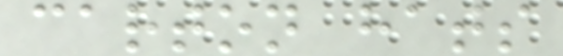carton hats
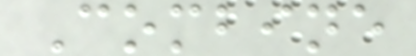Combine
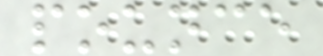pounce
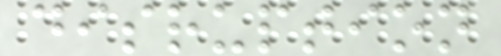disruption
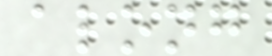along
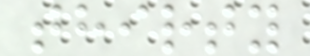thirty
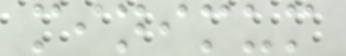minimum
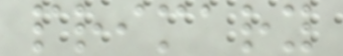primary
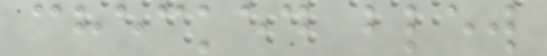checked blew
